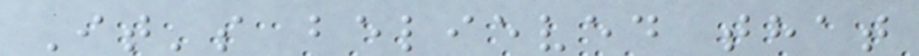It's believed that
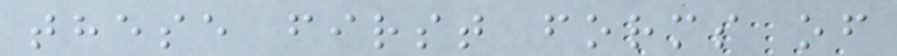these first forms of
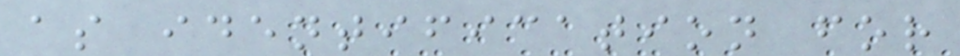as identification for
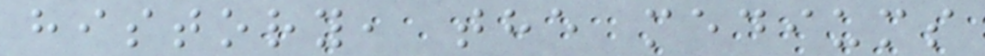history, the mediums
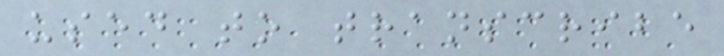used to transcribe
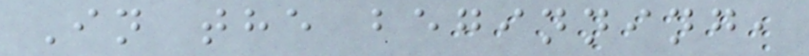In the beginning,
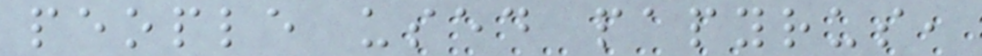people used papyrus,
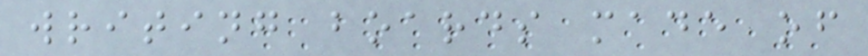writing boards made of
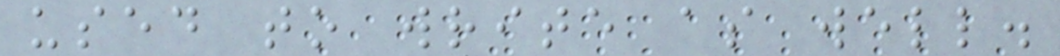used to write as well.
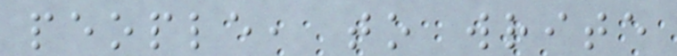people, to write
